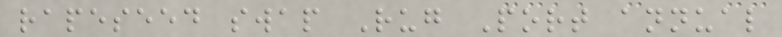rapeseed swap Rug Port annual
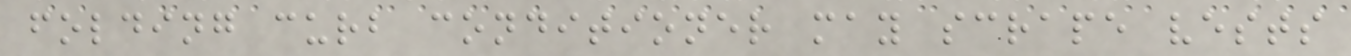folding curb conditioner may scrape vests
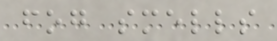fog smells
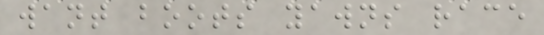want boots yawns race
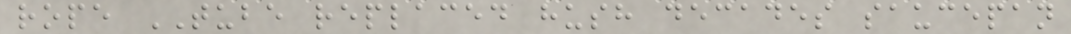rope TUBE replaced hush decades saucepan
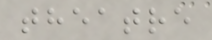theatre
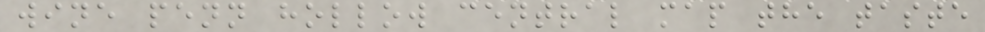wine penn hollow central map the taste
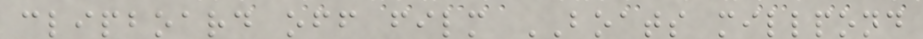clipboard off film BOATS millpond
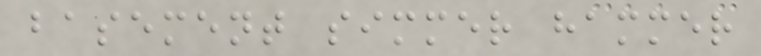basement simmer hammer
